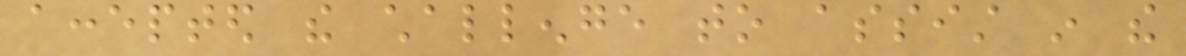accepted the challenge to assist in the
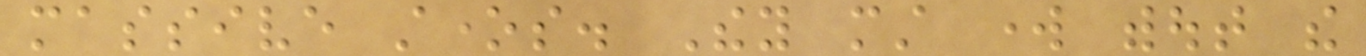massive stones. They must work without the
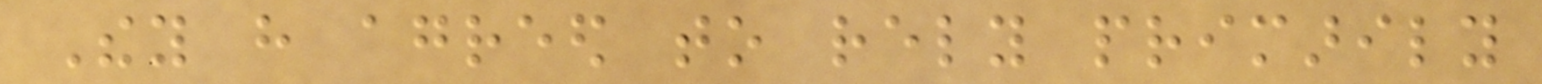They have agreed to rely primarily
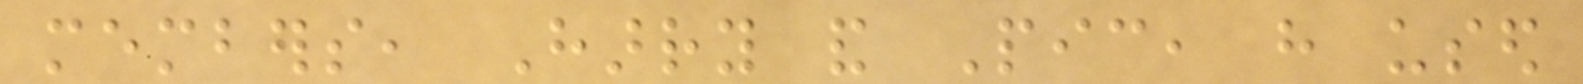members, Harry and Pic, have used
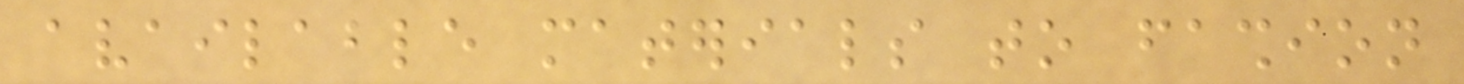available materials to fashion
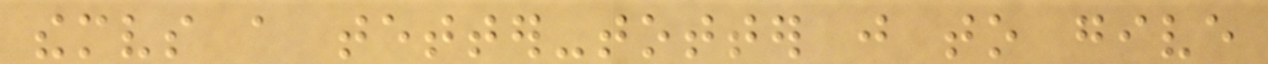themselves a tetter-totter just to give
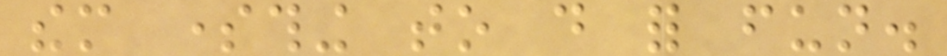them something to do for fun.
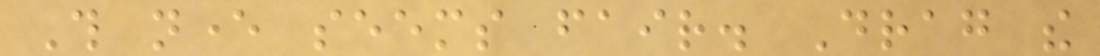This never seems fair. Drag the
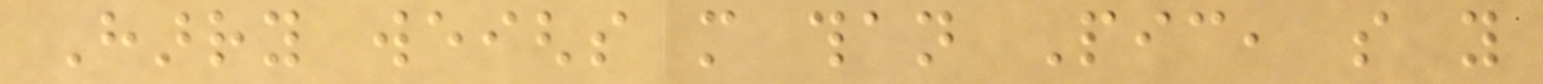Harry weighs more than Pic, so you
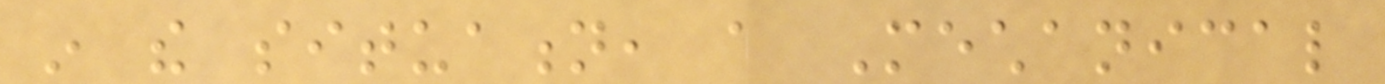in the situation, a Mechanical
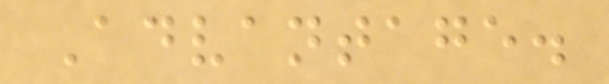Advantage.
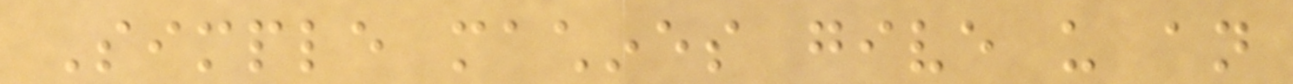Simple machines give us an
